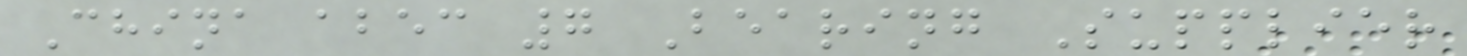China abec 7 Bearing Supplier
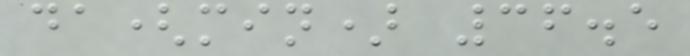da(min) 36.5
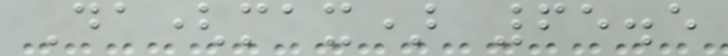Da(max) 65.5
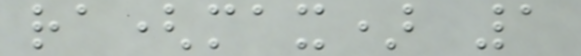ra(max) 1
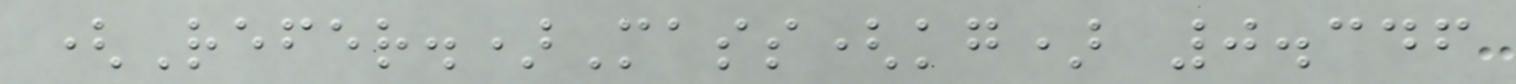(Refer.)Mass(kg) 0.346
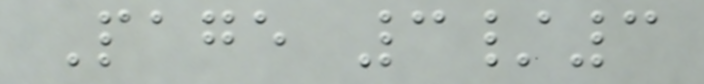Page 3/3
